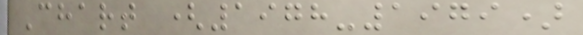Chart (1978-1979)
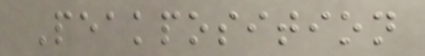Peakposition
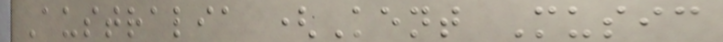Australia (Kent Music
